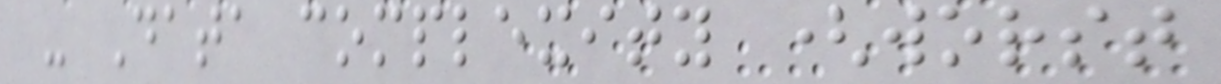- Data complexity (worst
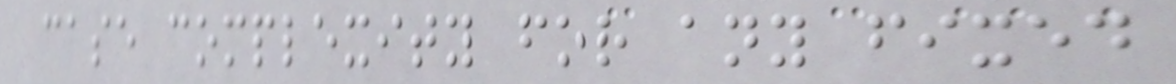case complexity for any fixed
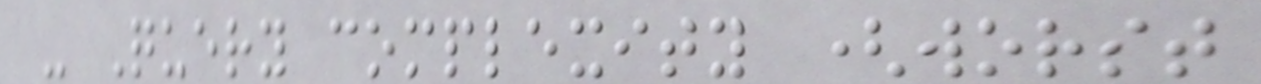- Query complexity (worst
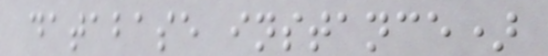database instance)
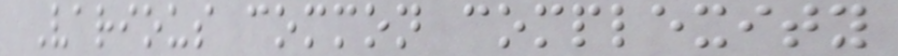Various common complexity
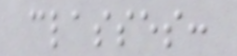classes:
